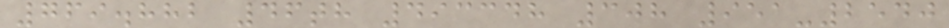769.882 46th 493348 308 951-2540
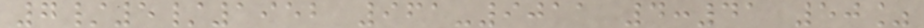7/5/1952 961-9011 4:41 50%
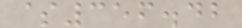$356.42
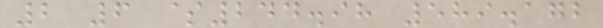2 6 $244.98 589.172
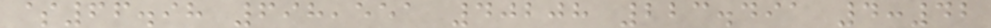$66.98 698,551 40208 223.491 4:42
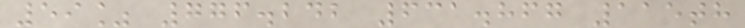59% 776.242 631.867 115th
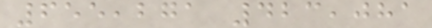655,271 423,081
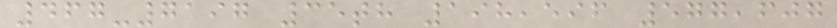467-7197 35th 198,596 577,607
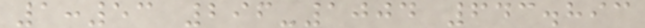1:53 296-1004 643.893
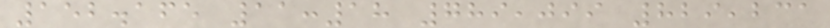152.165 11:18 789,099 829,231
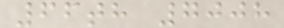66th 7008
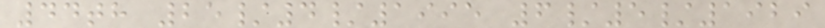44th 25/4/1995 6/5/1929
